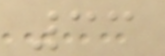33
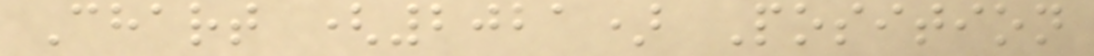Chart (2021) Position
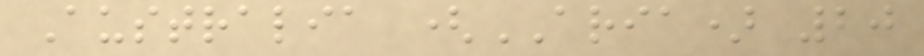Australia (ARIA) 20
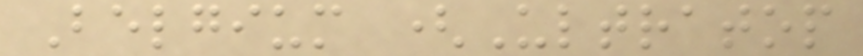Belgium (Ultratop
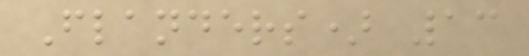Flanders) 13
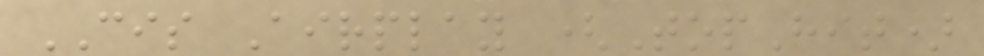CIS Airplay (TopHit)
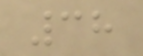38
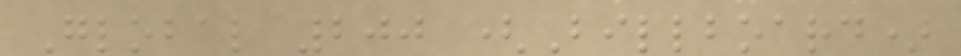Global 200 (Billboard)
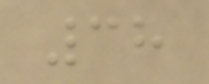38
